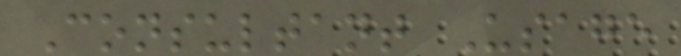Consultant Usage
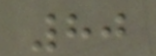80
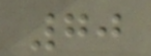70
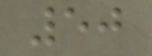50
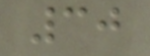30
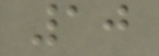10
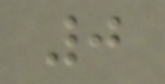0
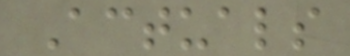Actuals
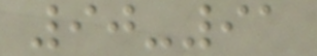90-91
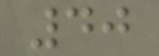40
